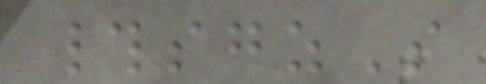#sgzS
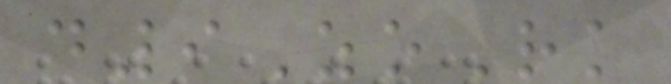d9ZoRk
